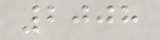2008
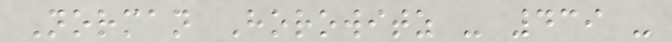Norman Horowitz - 439 -
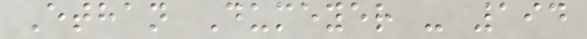Ethan Dumeyer - 194
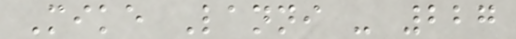Mike Lanni - 227
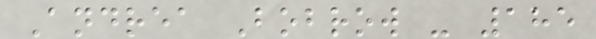Andrea Bobrow - 185
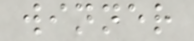winner
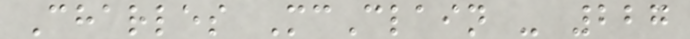Charles McClain - 227
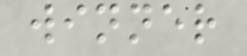winner
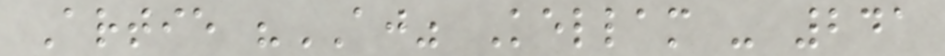Artie "AJ" Kellam - 241
